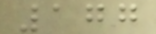177
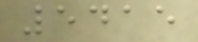5415
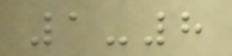1-8
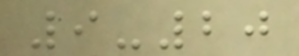9-20
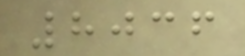8036
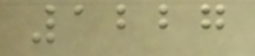1227
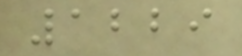1229
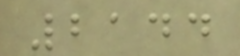2144
